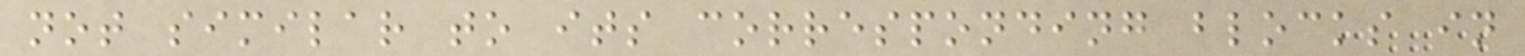not similar to its corresponding blocks in
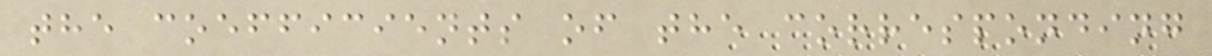the coefficients of the corresponding
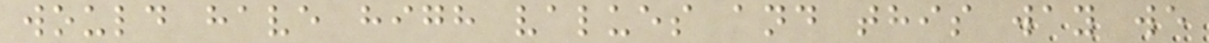would have high values and this way we
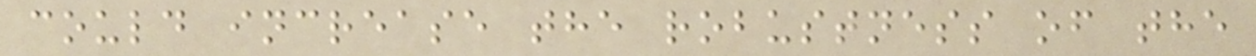could increase the robustness of the
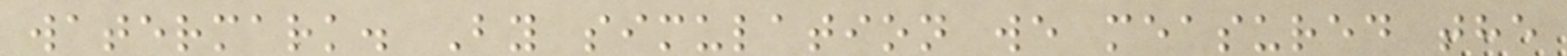watermark. By simulation we measured the
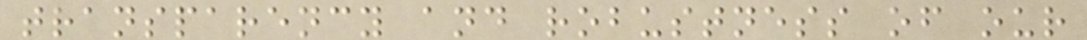transparency and robustness of our
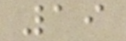19
